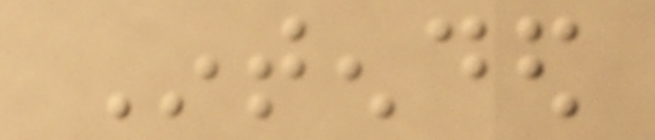Intended
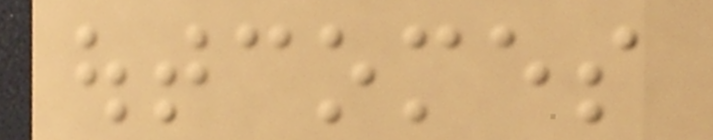outcomes
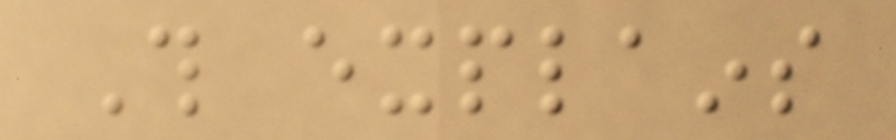This explains
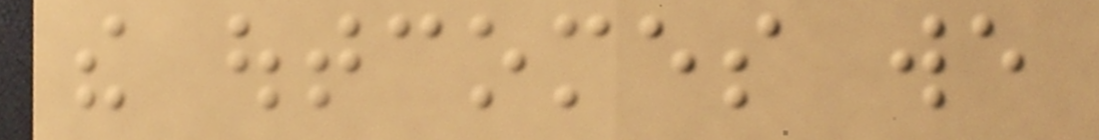the outcomes we
